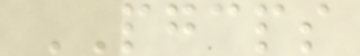PGCPS
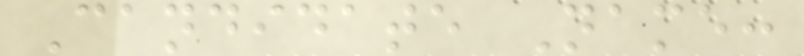Candidate Name:
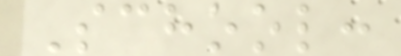School:
